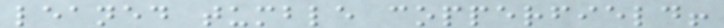leaned tumble copperfield!
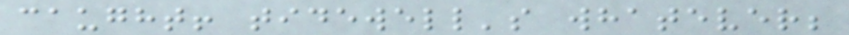caught! tidewell's whatever;
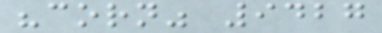"corn" 9427
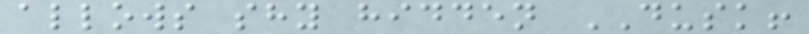allows shy hidden DUSK!
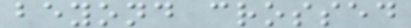beyond crossed
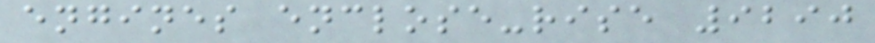engines enclose-rise 9290
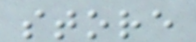store
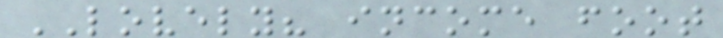LOVELY? income foot
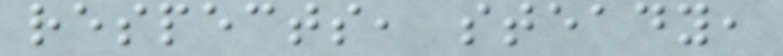respects, steady,
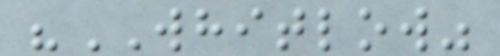"WHITLOW"
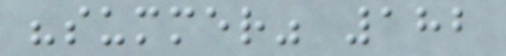"summer" 182
